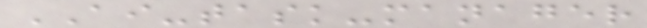AI-task-manager
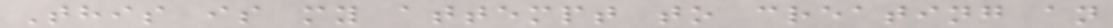This is my attempt to creating an
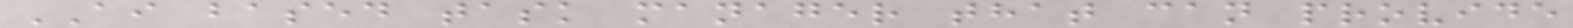AI based task manager that can provide
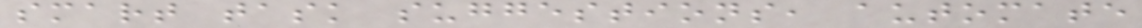smart task suggestions, automate
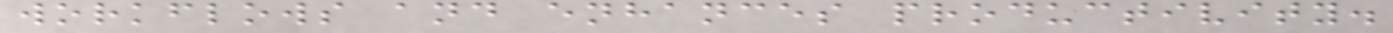workflows and enhances productivity.
